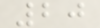20
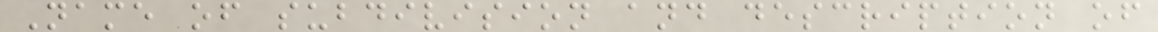Name of subdivision and description of
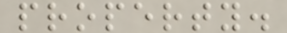property.
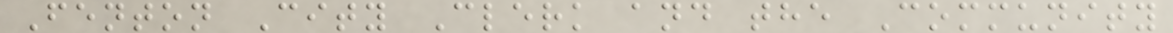Fenton City Clerk and the Community
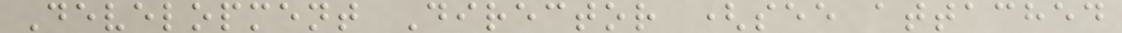Development Director (see attached
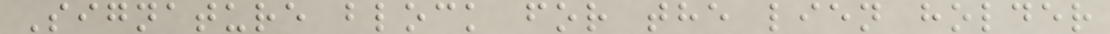Signature block for the lien holder
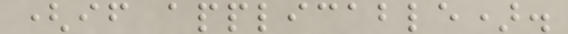(if applicable).
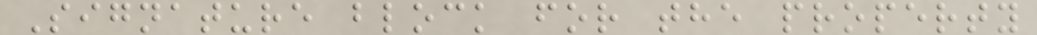Signature block for the property
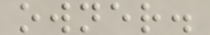owner.
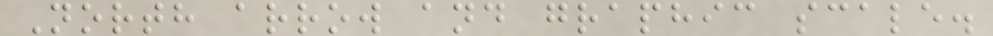North arrow and graphic scale.
